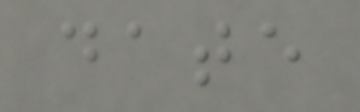date
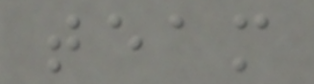team
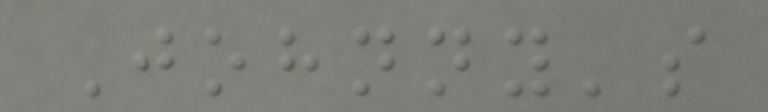Johnny's
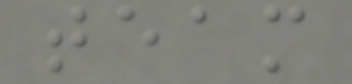team
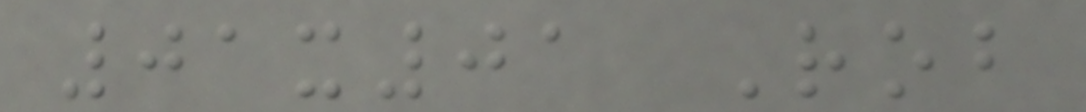01x01 Rob
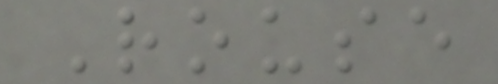Rouse
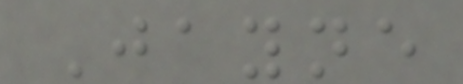Jayne
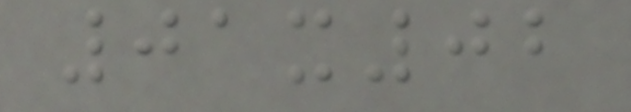01x02
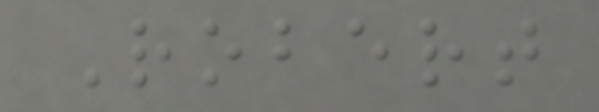Robert
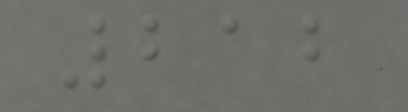212
